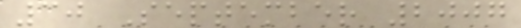30 September 2007
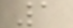1
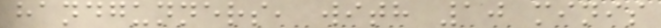handgunners, with 10 minis
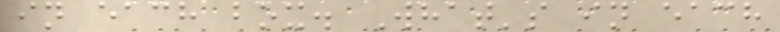in each box. What's in each
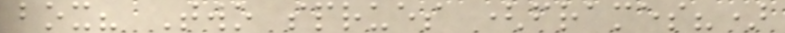box? Two sprues (frames?)
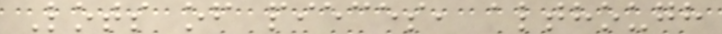Lots of pieces, although
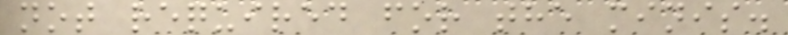not required for the minis.
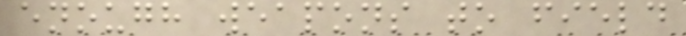enough weapons to field
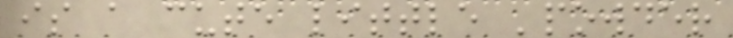is a cute little 'powder
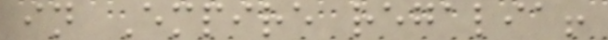in Empire regalia!
